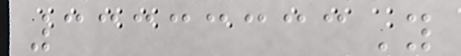33333333Y
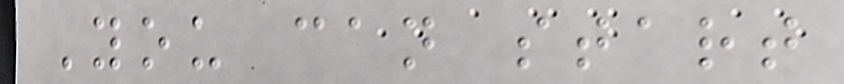You can start
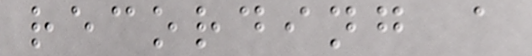recording a
